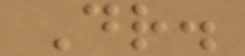Dr.
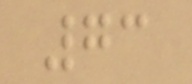73
